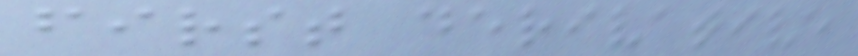first derivative
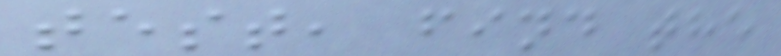test, find the
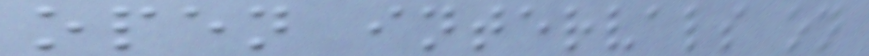open intervals on
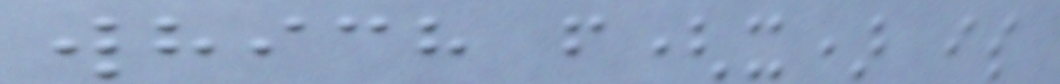which f(x) is
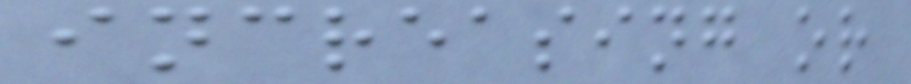increasing or
